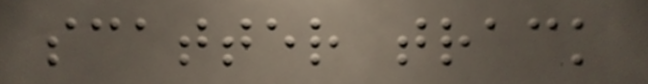scatter track
